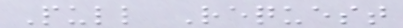Pull Request
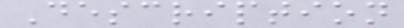Description
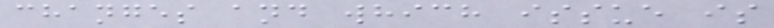changes and which issue is
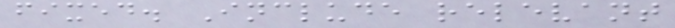fixed. Include relevant
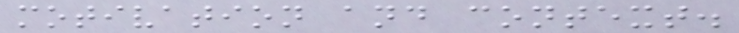motivation and context.
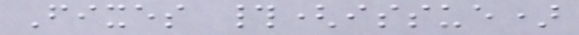Fixes #(issue)
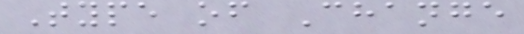Type of Change
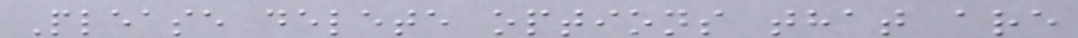Please delete options that are
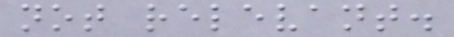not relevant.
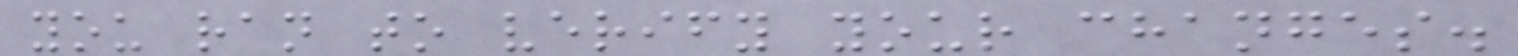you ran to verify your changes.
